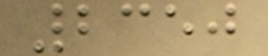2350
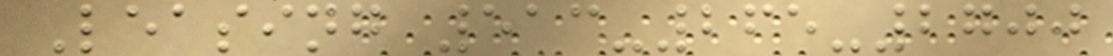Leasing 513-265-2700
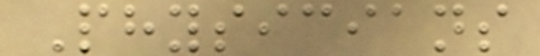Physicians
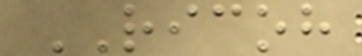RICOH
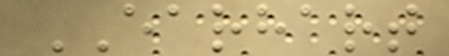EARHART
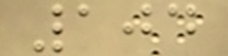104
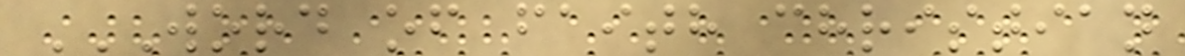WORD OF FAITH CHRISTIAN
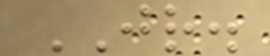JR.
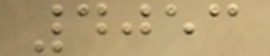4053
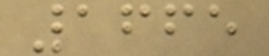1665
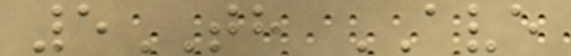5TH AVE
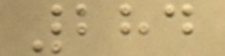284
